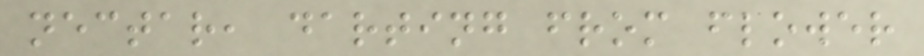nectar, darting from flower
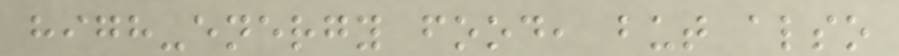high-energy food, but also
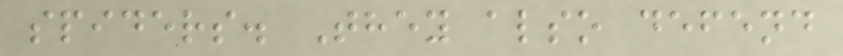spiders. They also defend
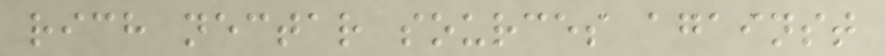rich nectar sources against
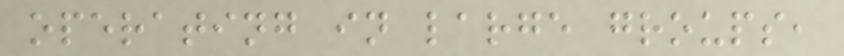operating in large groups,
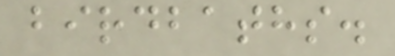birdbaths.
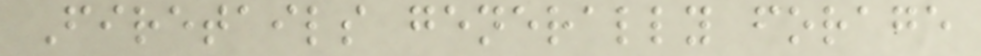Firetails generally forage
